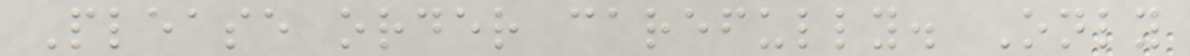Please order carefully. Only
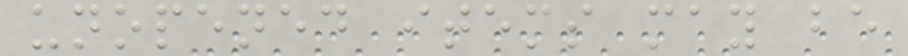unopened items may be
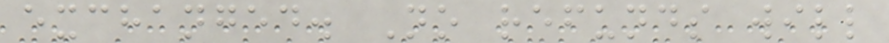exchanged. No refunds will
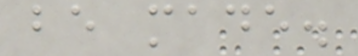be made.
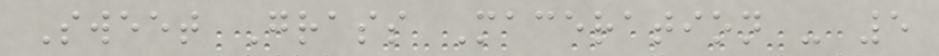Sweet Grass Maceration - 5
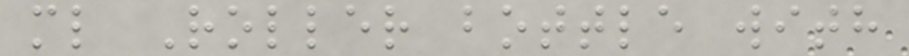ml Roller bottle with
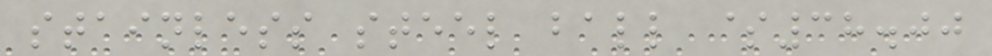stainless steel ball $38.00
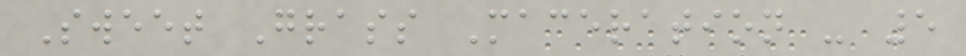Sweet Grass Maceration - 5
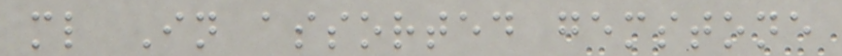ml In assorted gemstone
